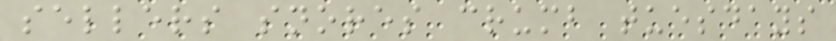sellers snores crumb tuesdays
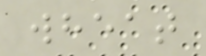wheat
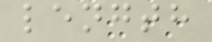length
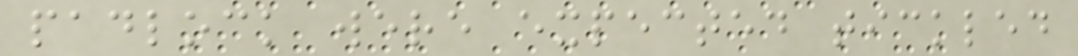padlock were expected tickled
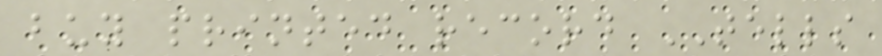buy printed record TELLS
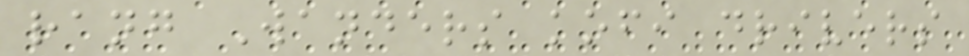rang Wanders kofi drivers
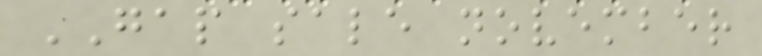GAP sale november
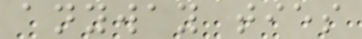anyway ties
